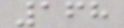168
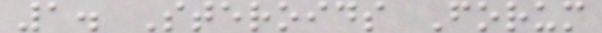1. Steroids Forum
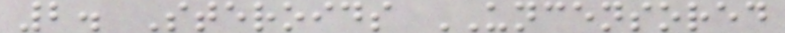2. Steroids UNCENSORED
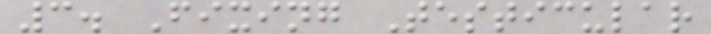3. Fixing Testicular
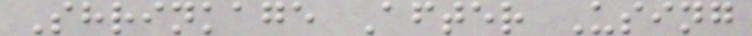Shrinkage After Using
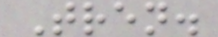Tren.
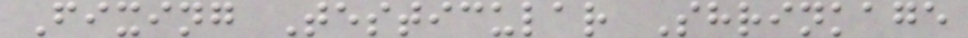Fixing Testicular Shrinkage
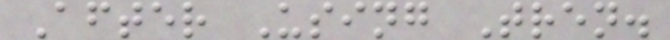After Using Tren.
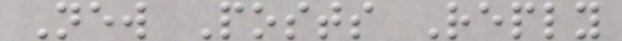New Posts Reply
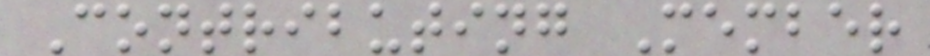Contributing Member
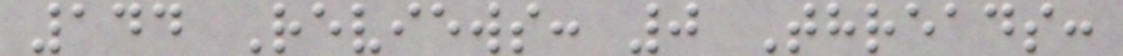144 Reviews: 0 Threads:
